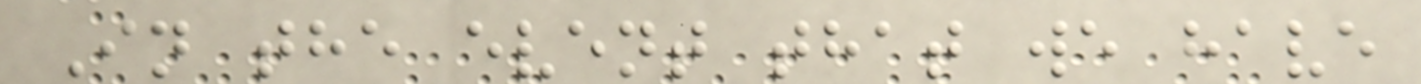In the event that we have
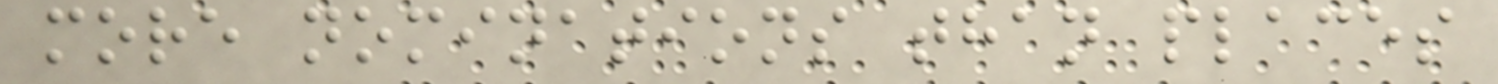more nominations than places
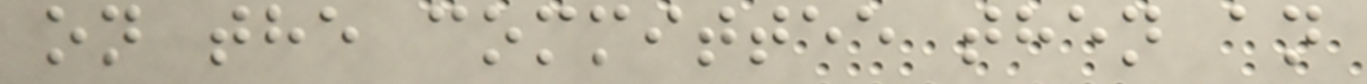on the committee then an
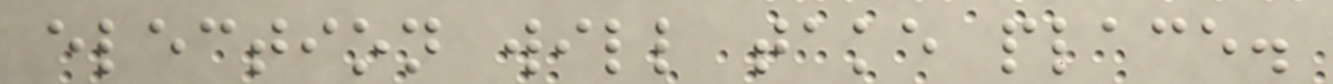election will take place.
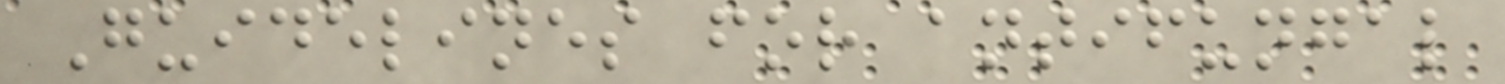Guidelines for antifungal
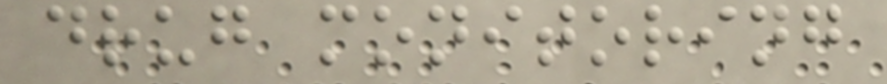drug monitoring
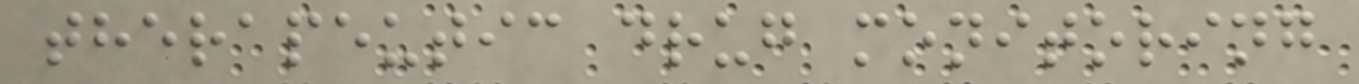therapeutic drug monitoring
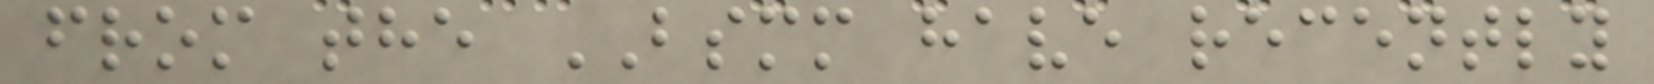from the BSMM have recently
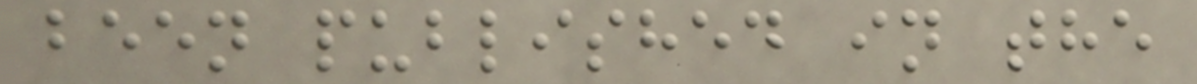been published in the
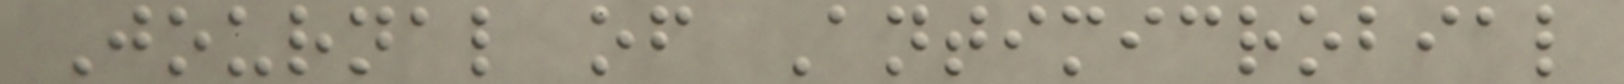Journal of Antimicrobial
